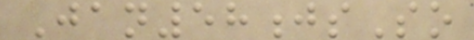Jan58jsSo
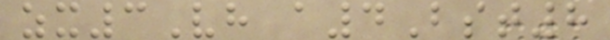zx3Vh a4Bst8
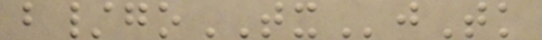b/goTXjTk
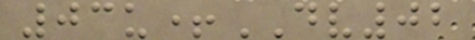03u+DV02
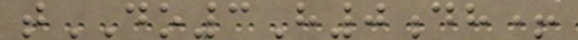tDO3H0dh+
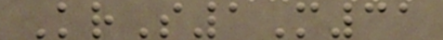KrS1M31
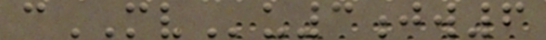cMVu3jw6
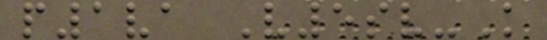p1va V5sv-K
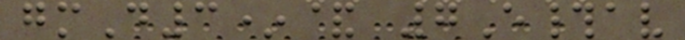gmD3*& 7E#av
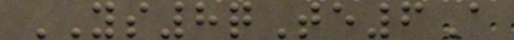YS8qTe6A
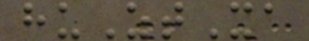huZtXa
